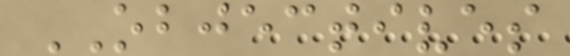OBJECTIVES
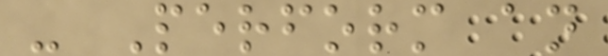- Perform an
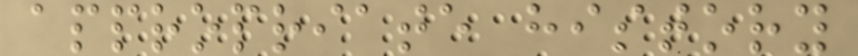appropriate history
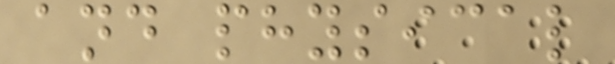and physical
